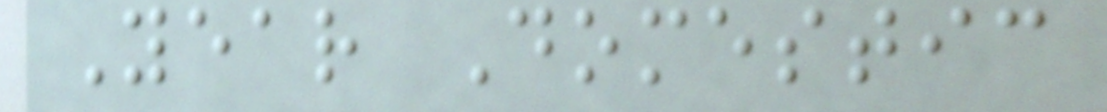Year Domestic
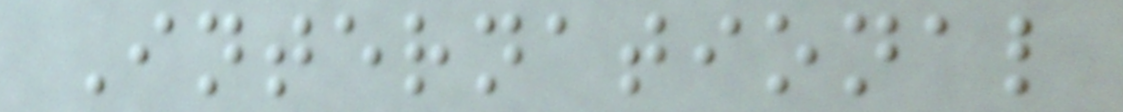International
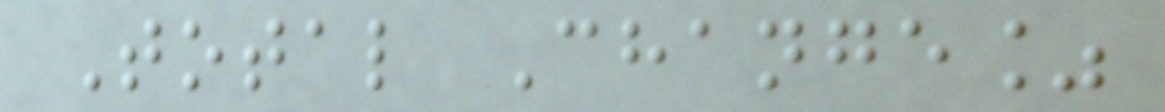Total Change%
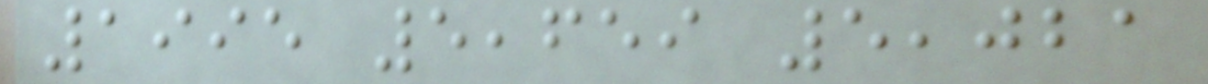1995 5,659 5,021
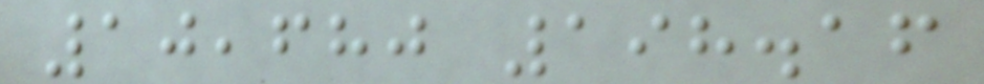10,680 198.16
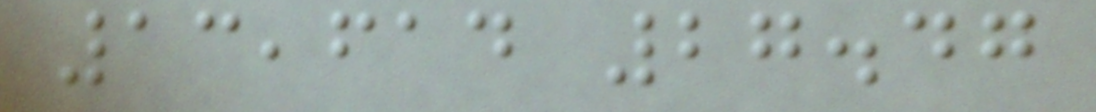13,614 27.47
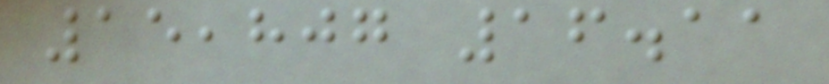15,807 16.11
